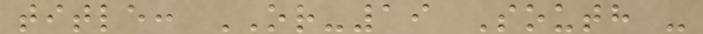title: OR-19 South -
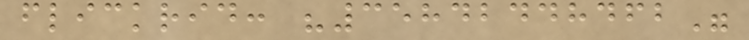flickrid: "35842448462"
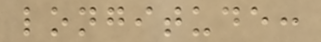longitude:
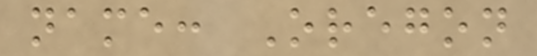name: Oregon
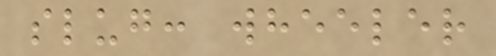slug: wheeler
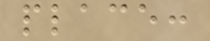place:
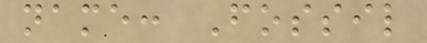name: Fossil
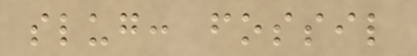slug: fossil
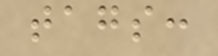tags:
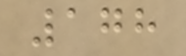178
